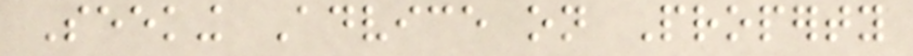Seeking Advice on Property
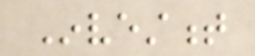Investment
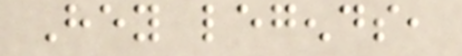Hey legends,
